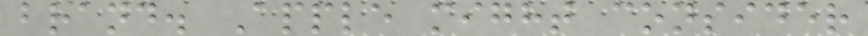brand. Apple might consider
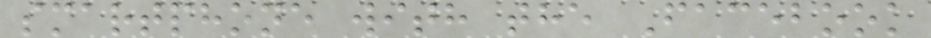smartphone with the Facebook
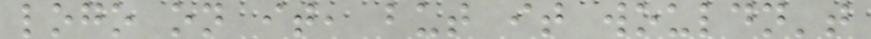logo on it, but it wouldn't
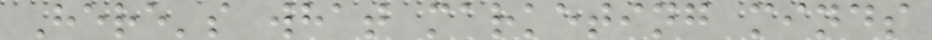Here's what marketing minds
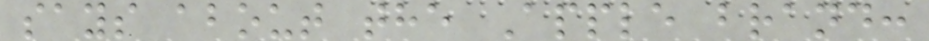says about the Apple brand:
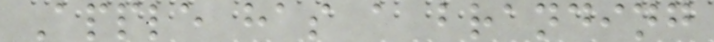Apple has a branding
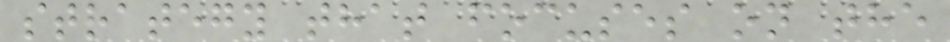strategy that focuses on the
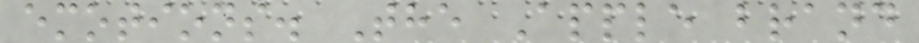emotions. The Apple brand
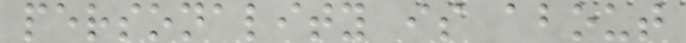personality is about
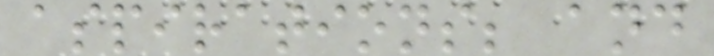aspirations; and
